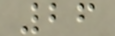26
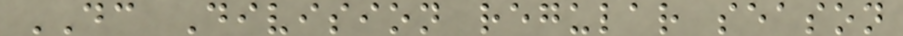DC Division regular season
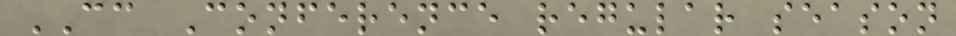CC Conference regular season
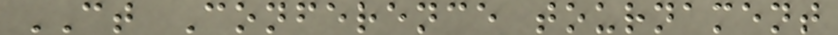CT Conference tournament
